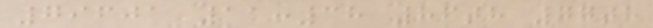79601 11:38 86th 77th
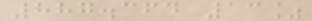887.364 13%
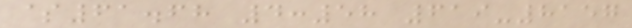$61.68 4:58 619-8157
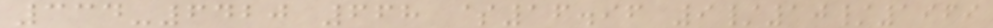334-6420 668 $16.96 9/10/1969
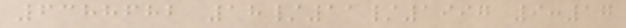6388682 18/11/1997 9:17
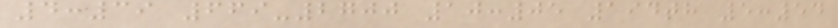4:39 669-2700 10:05 194th 5:54
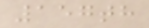157th
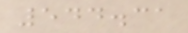544.31
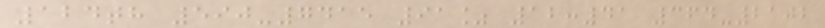124th 590-7415 91% 12:41 364-2102
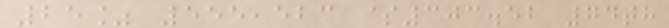25% 555,523 $303.52 74th
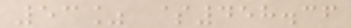53% $458.36
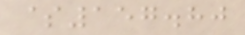$157.80
